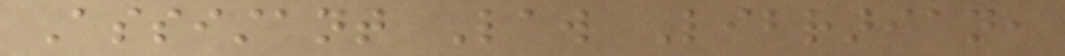Assistant Law Librarian,
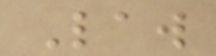Law
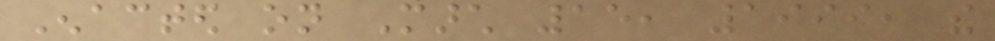Enacted on March 15, 1999, the
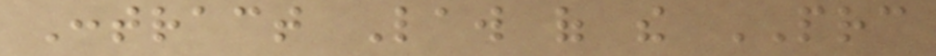Contract Law of the PRC
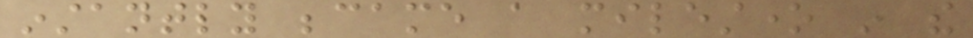instantly became a milestone in the
